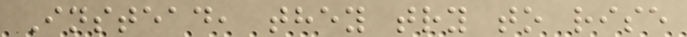Instead, they try to rise
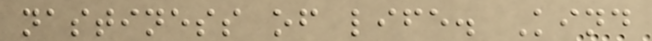nastiness of life. Kind
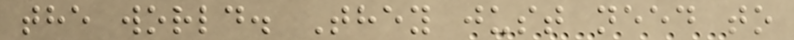the world. They just need to
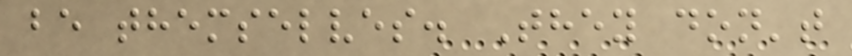be themselves. They don't
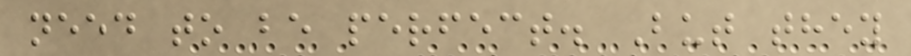need to be perfect. But they
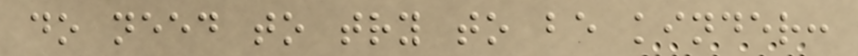do need to try to be kinder:
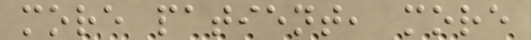more patient, more
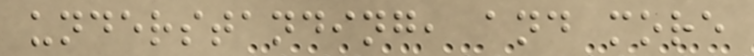understanding, and more
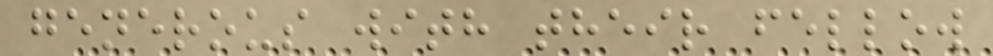generous with their fellow
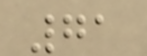71
